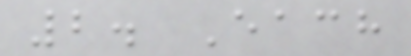2. Each
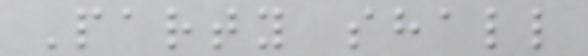Party shall
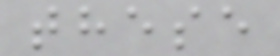these
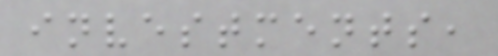investments,
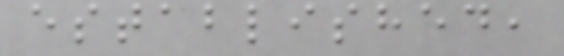established,
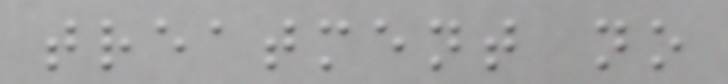treatment no
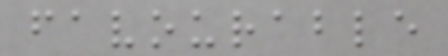favourable
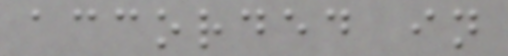accorded in
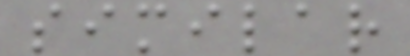similar
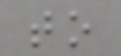to
